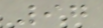97
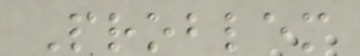Problem
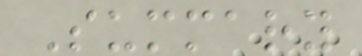Summary
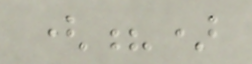(?)
